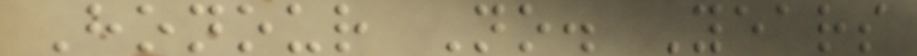Honour No. Years
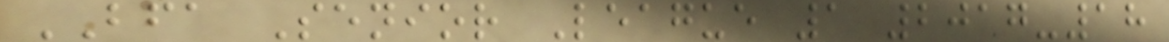BFA Senior League 1 2017-18
